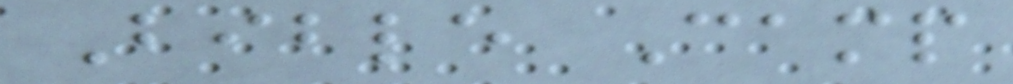Bible Camp
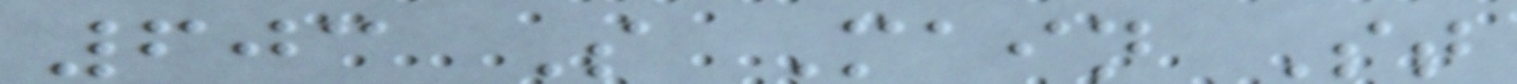603 S Main St
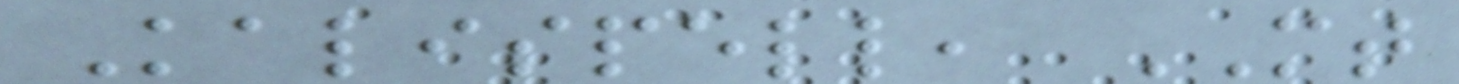Kalispell, MT
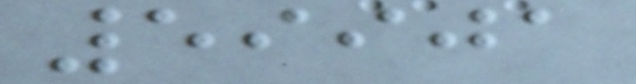59901
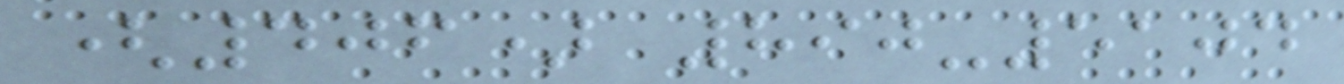(406) 890-5104
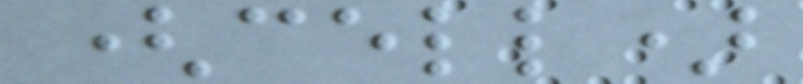(cell)
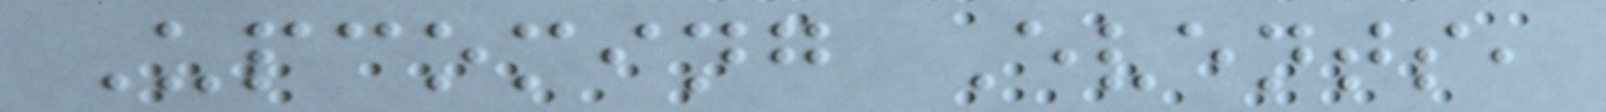Upcoming Events,
